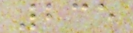235
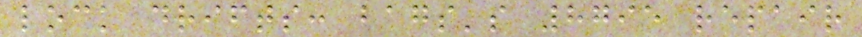lock drifts: bags's 8795 repair
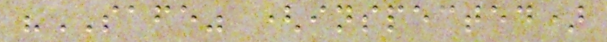"SAFE" (inspected)
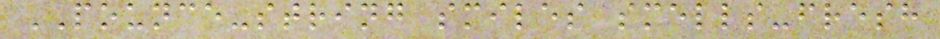POUNCE-string smiles smells-fresh
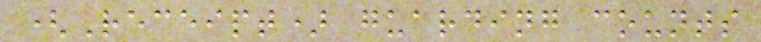(Receipt) guarding counts
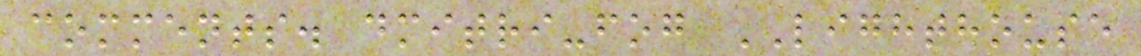comments. dmitri-fog LIGHTHOUSE
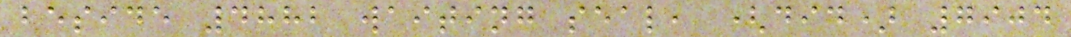beside 4882 waiting seal, (did) 7904
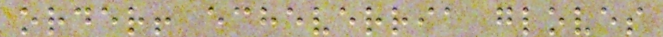order! echeverria gloves
